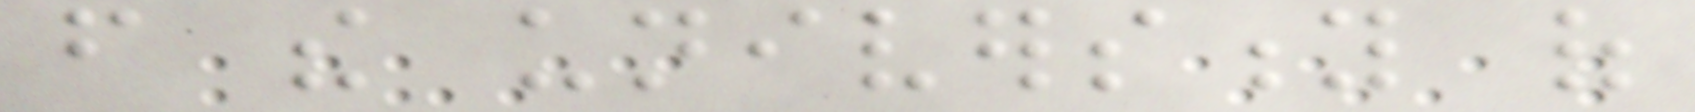from the university of
